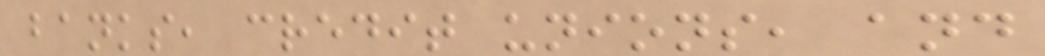banks, credit unions, and
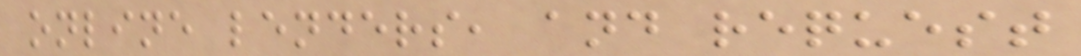online lenders, and request
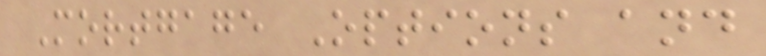Mortgage Options and
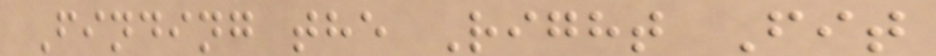Finding the Right Fit
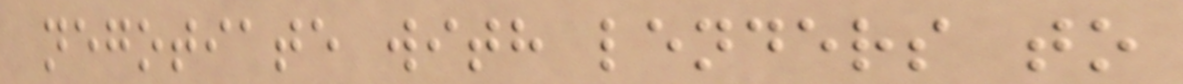negotiate with lenders to
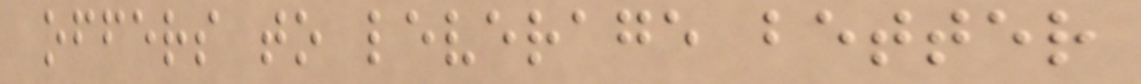offers to leverage better
